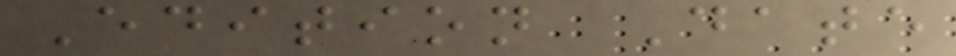Edition Date
